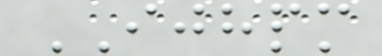IJHPM
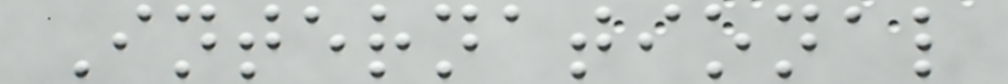International
